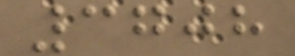3708
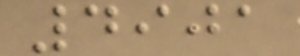4901
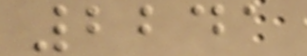2241
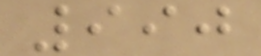990
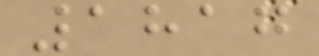1817
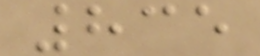835
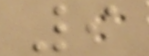9
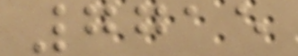7715
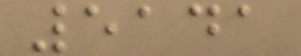5141
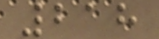218
